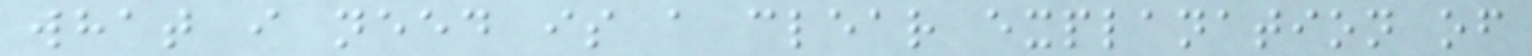what i need is a clear explanation of
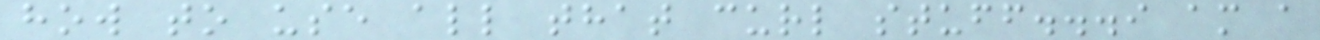how to use all that curl stuff...i am a
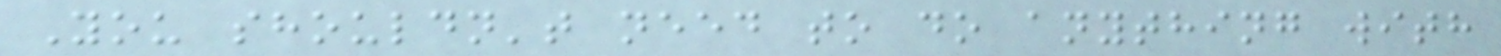You shouldn't need to do anything with
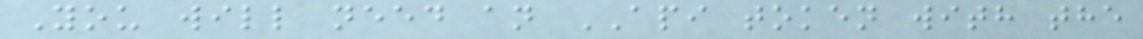You will need an API token with the
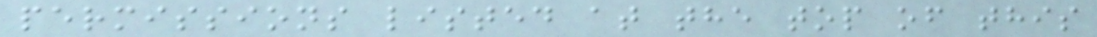permissions listed at the top of this
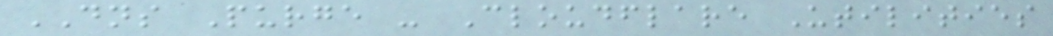DNS Purge - Cloudflare Utilities
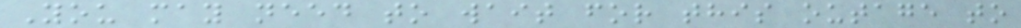You may need to wait for this outage to
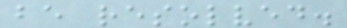be resolved.
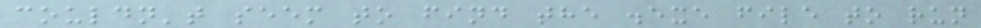couldn't seem to find the .exe file to run
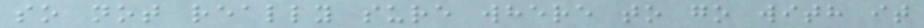so not really sure where to go with it
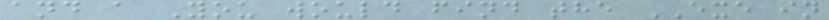and a You would find the EXE in
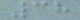38
